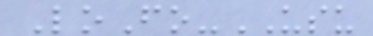LoFo-USU
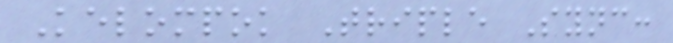Kelompok Triple Sync:
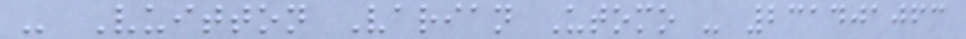- Vuitton Varian Utomo - 231401063
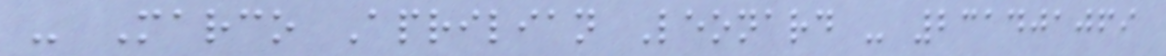- Marco Aprilian Leonard - 231401069
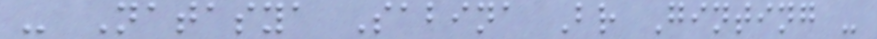- Natasya Sabina Br Ginting -
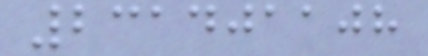231401108
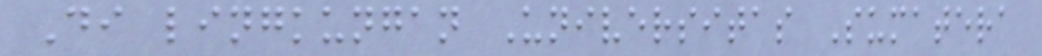Di lingkungan Universitas Sumatera
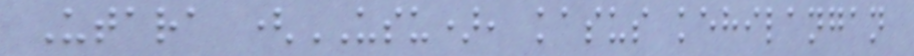Utara (USU), kasus kehilangan
